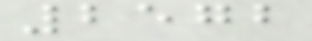2572
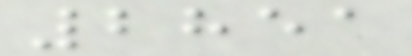2851
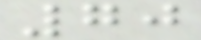70
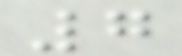7
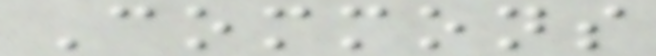Commons
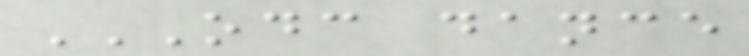ODC DANCE
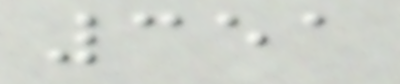351
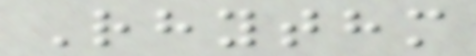Rhythm
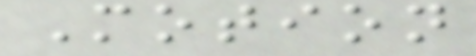Motion
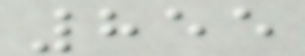855
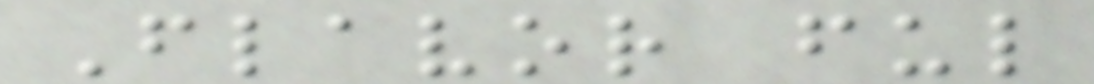Flavor ful
